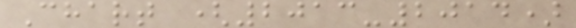Chart (2013-2014)
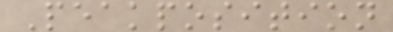Peakposition
